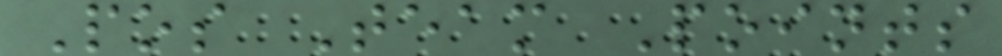Pos Team Points
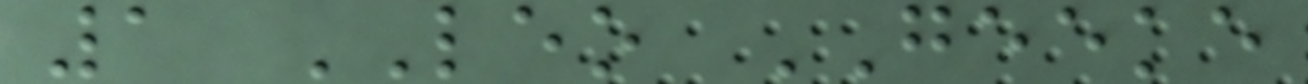1 LEO GEEKE
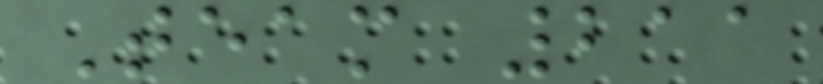Team 211
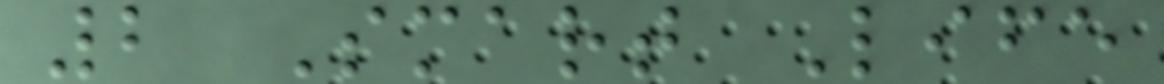2 Smart Life
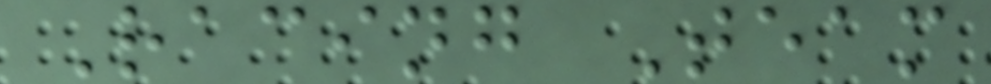Racing Team
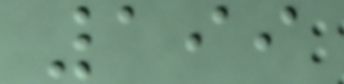199
